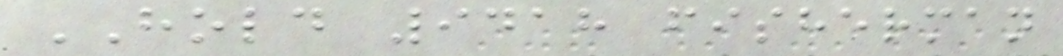HOLD 9418 fisherman
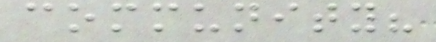community?
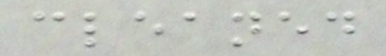cleaned
